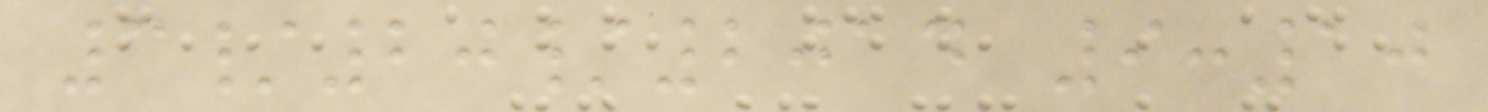3/20/2014 9:10
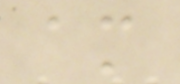am
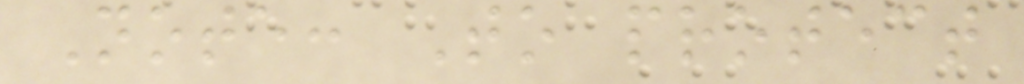Note: To protect
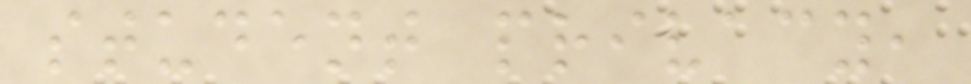student privacy,
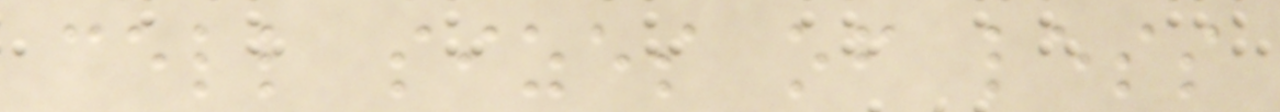cell sizes of less
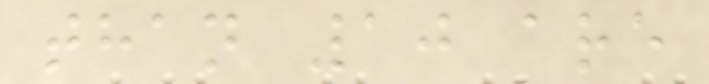than 10 are
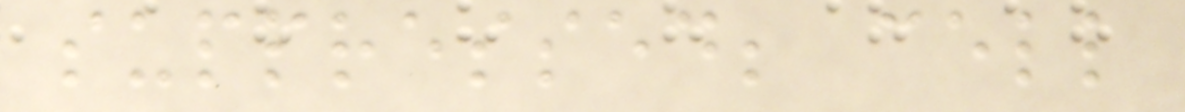suppressed; cell
